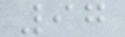97
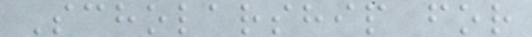Scholarship for
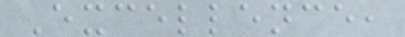Excellence,
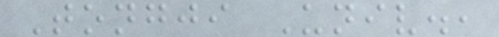Tongji Univ.,
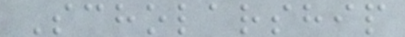Scholarship
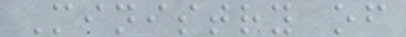Ministry of
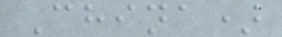China)
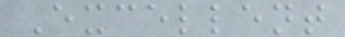Excellent
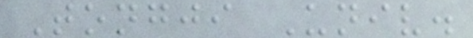Tongji Univ.
